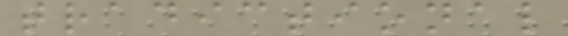tradictional
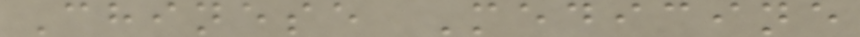Chinese Medicine
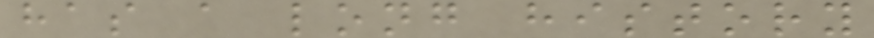has a long history
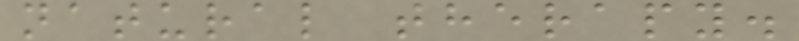natural therapy.
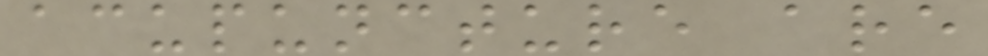acupuncture are
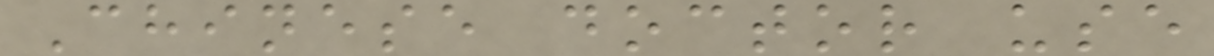Chinese doctor use
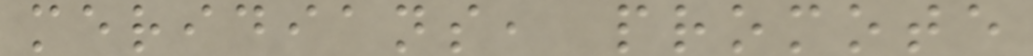meridians, promote
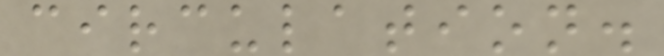circulation.
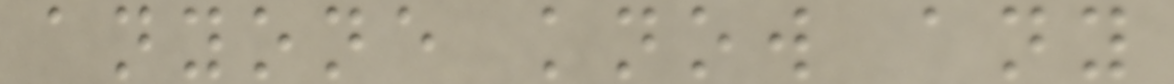anyone know any
